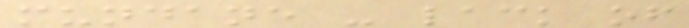mundane - lack of
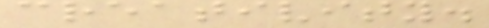creativity.
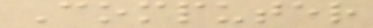Computer
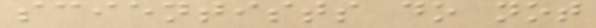scientists do not
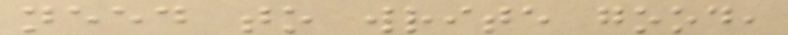need to write good,
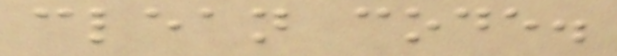clean code.
